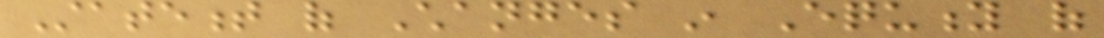Statement of Changes in Equity of
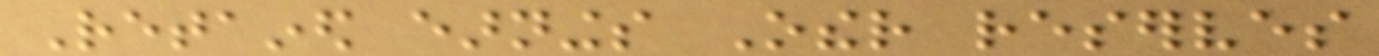Retained earnings Other reserves
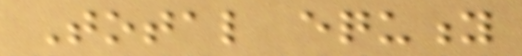Total equity
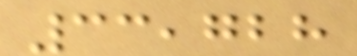33,728
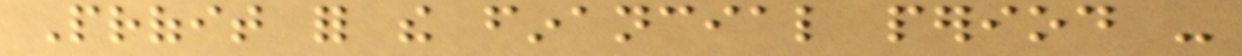Profit for the financial period -
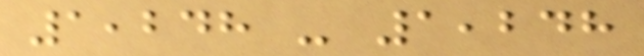1,248 - 1,248
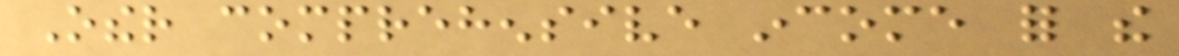Other comprehensive income for the
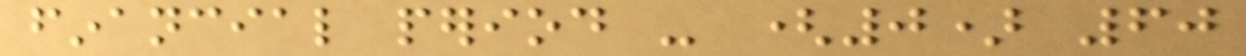financial period - (0) 60
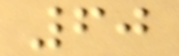60
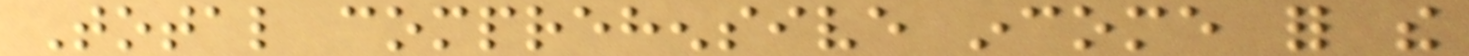Total comprehensive income for the
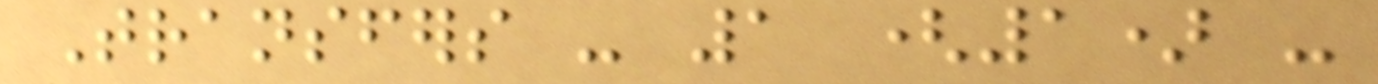Transfers - 1 (1) -
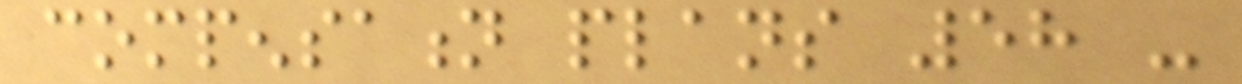compensation plans 58 -
